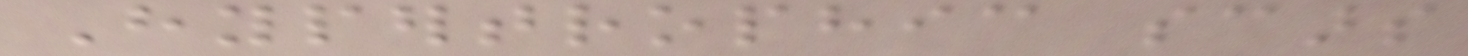Hypertrophic scars
